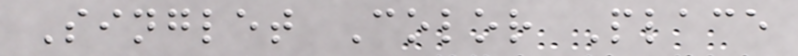Singlet Color Place
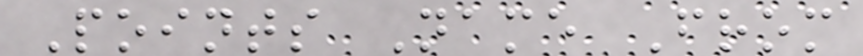Points Name From
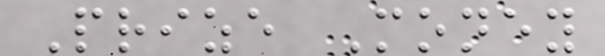Prize Money
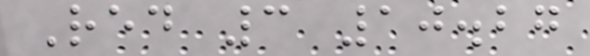Red 3 10.27
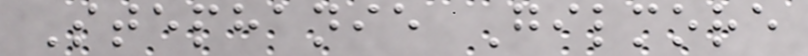Stephanie Gilmore
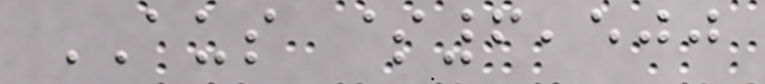AUS $6,500
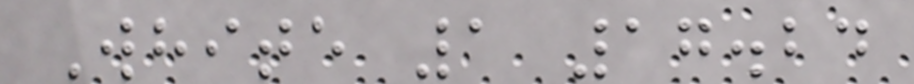White 1 17.24
